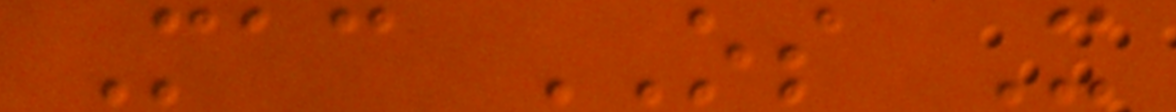Mac OS X
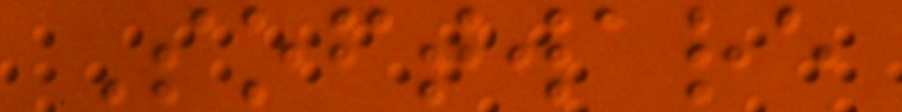Software
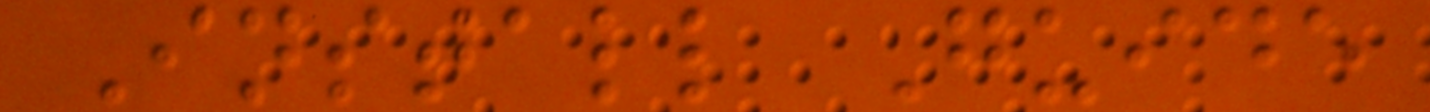Install Guide
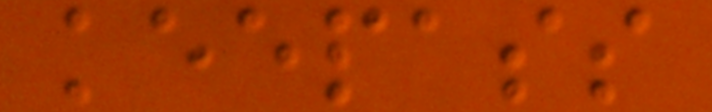keepass
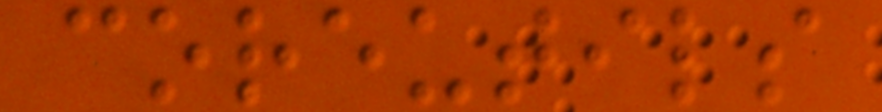coreutils
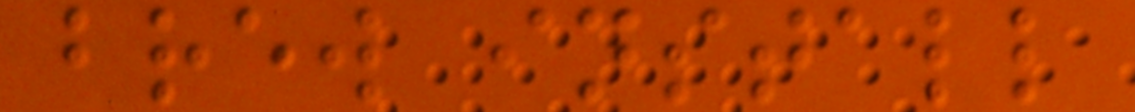brew install
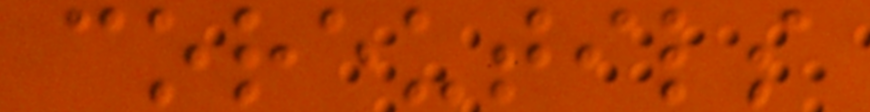coreutils
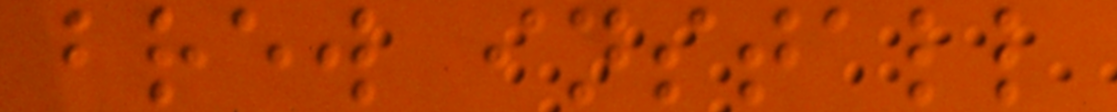brew install
